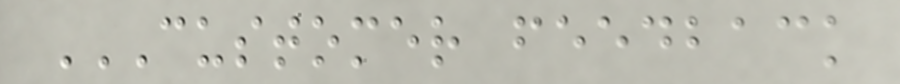CUSTOMER FEEDBACK
